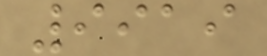9919
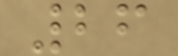26
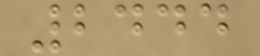2444
